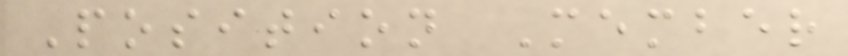Position Member
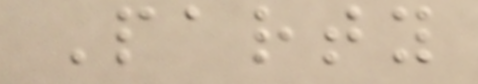Party
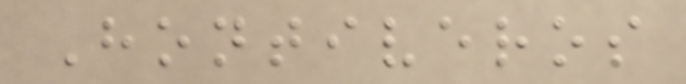Hontiveros
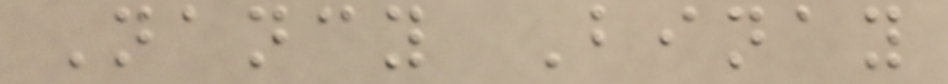Nancy Binay
